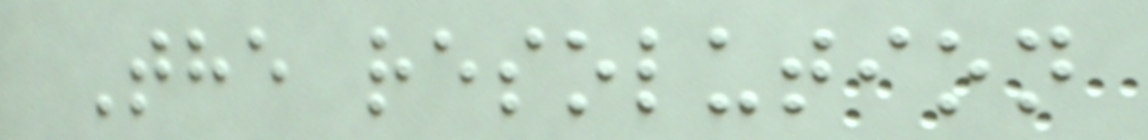The resolution
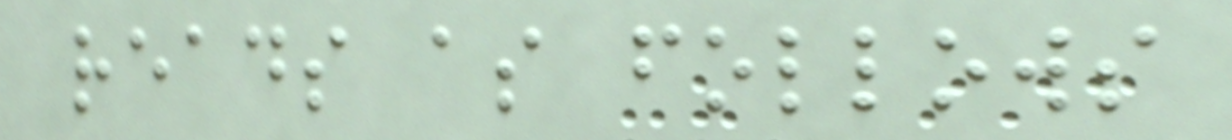reads as follows
